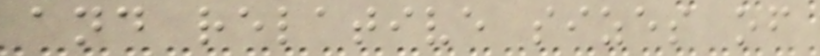and relative sizes of
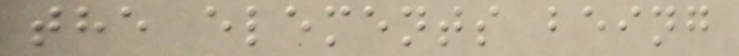the elements being
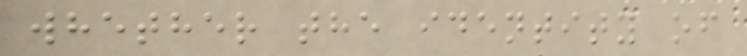whether the identity of
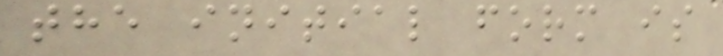the initial form is
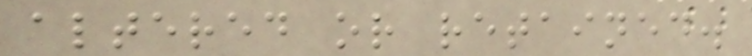altered or retained.
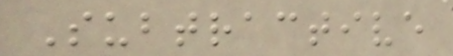Subtractive
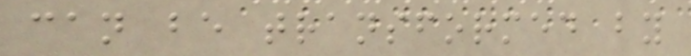can be transformed by
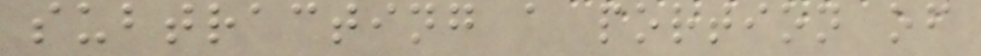subtracting a portion of
